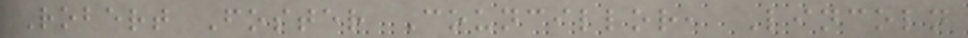Robert Foster Councillor, Lincoln
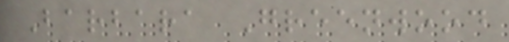Barbara Greenwood
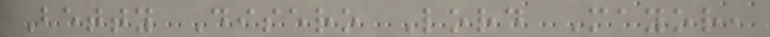Betty Disero Lord Mayor,
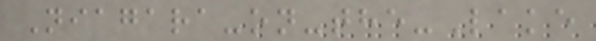Niagara-on-the-Lake
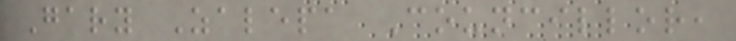Gary Zalepa Councillor,
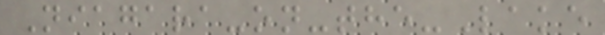Niagara-on-the-Lake
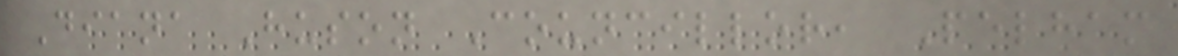Diana Huson Councillor, Pelham
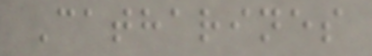Catharines
